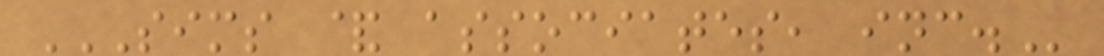SIMS & ASSOCIATES, INC.
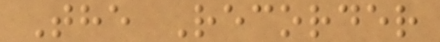The Recorder
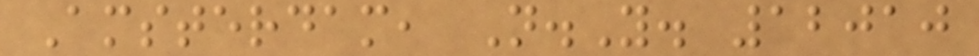Amsterdam, N.Y. 12010
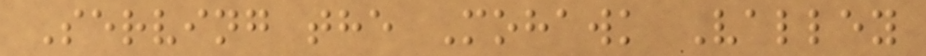Serving the Mohawk Valley
